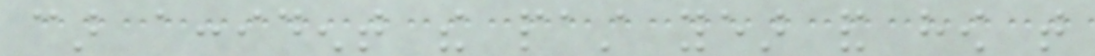car accident the past year and how that
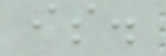is.
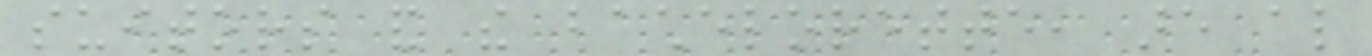suitors and the bachelorette, are also
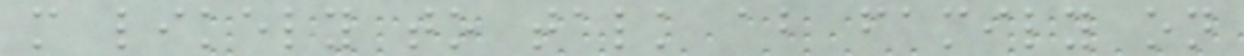more likely to talk about family on
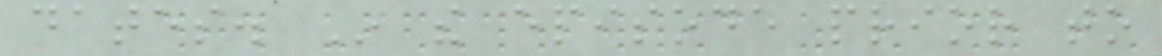dates. In the episode prior to
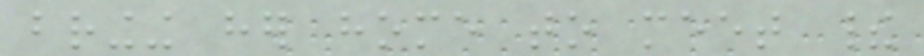bringing her home to meet their
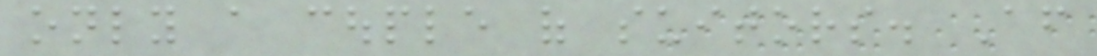only a couple of suitors. After
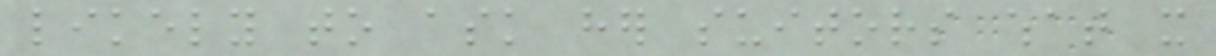likely to ask her suitors what it
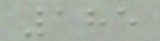185
